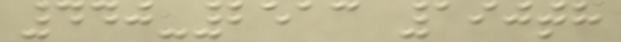440-2513 190th
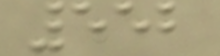552
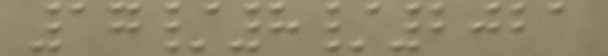17/8/2021
